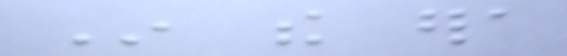In the era
